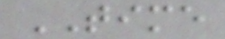TIME
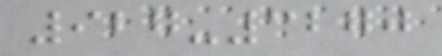927-3270
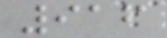916
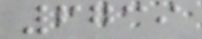6739
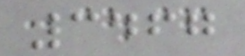3467
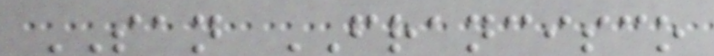SAN FRANCISCO
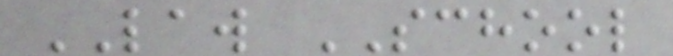LAW SCHOOL
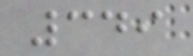349
